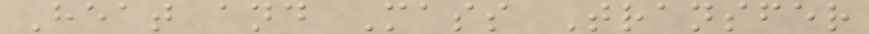Heat and Mass Transfer
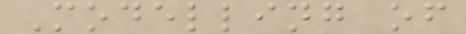Modelling of
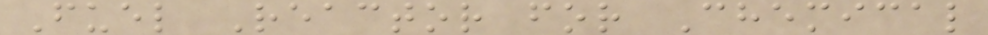Fuel Reactor for Chemical
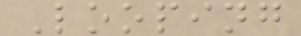Looping
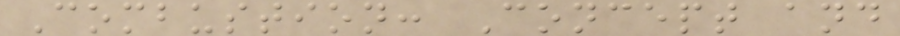Combustion: Concept and
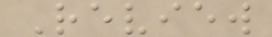Review
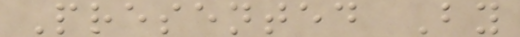Presented By
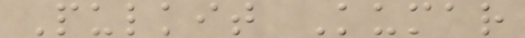Pulkit Kumar
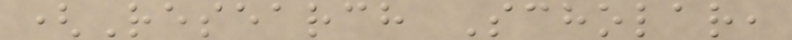(Research Scholar,
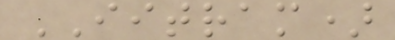IITRAM)
